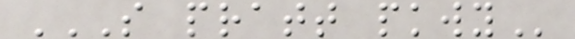S PRATT PKWY
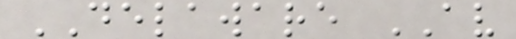DELAWARE AV
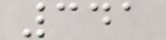341
